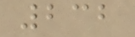232
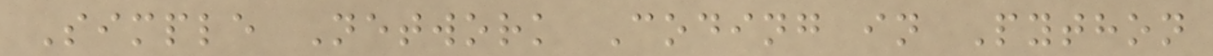Simple Network Coding in Python
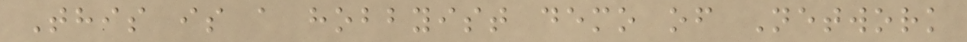This is a hobbyist demo of Network
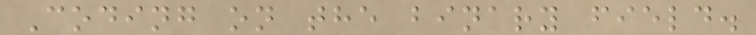Coding on the binary field.
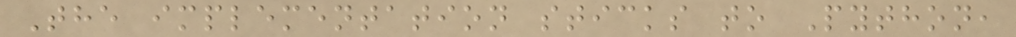The implementation sticks to Python,
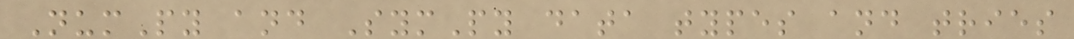NumPy and SymPy data types and tries
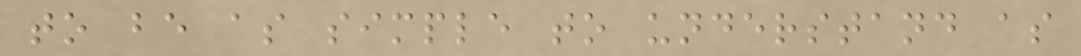to be as simple to understand as
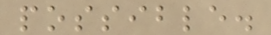possible.
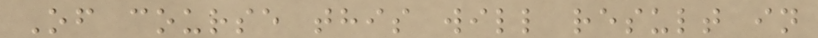Of course this will result in
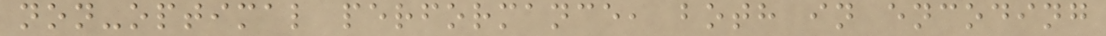non-optimal performance, both in encoding
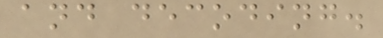and decoding.
